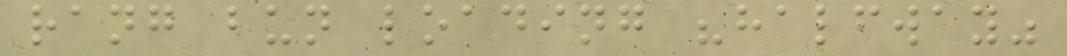rang bun loading "halfway"
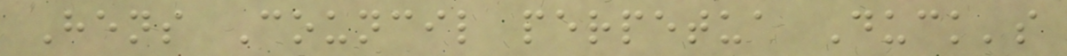Hens Council perpetua Duck's
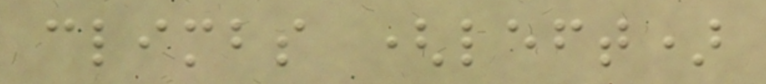climbs (left)
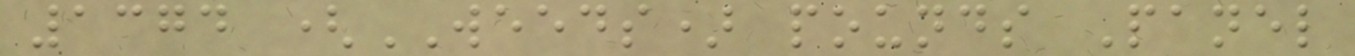1374 (WEEDS) pounds Panel
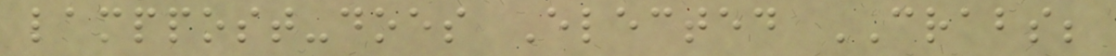lamppost-does Elected CRABS;
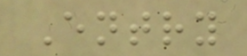Entry
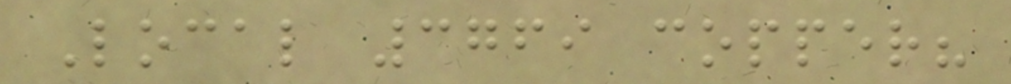Local 3769 copper?
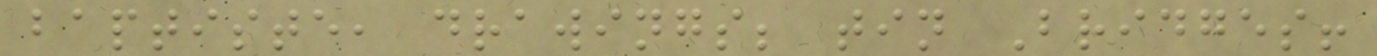baptiste, drawings; tin Bridges!
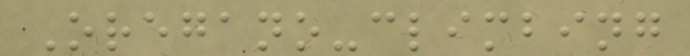Oregano-climbing
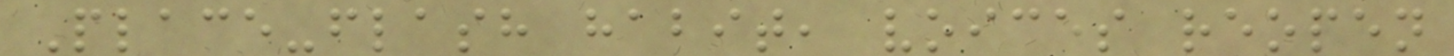Place-flash habit, voices reopen
